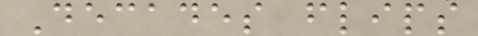Decades flips
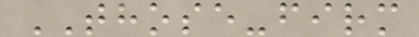THOSE-firm
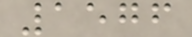1576
